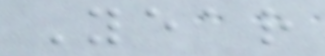Year
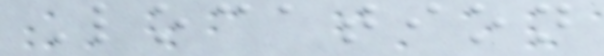Location
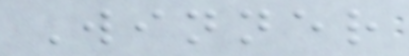Winner
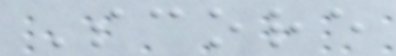Score
